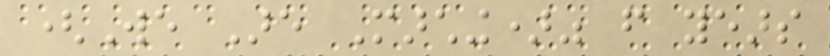(We Are Marching)" from years
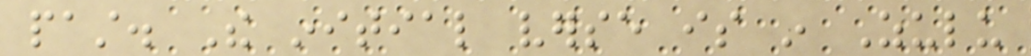past. The initial verse is in Zulu
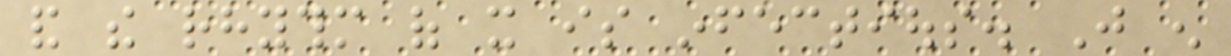and the rhythm of it is infectious. Just enough
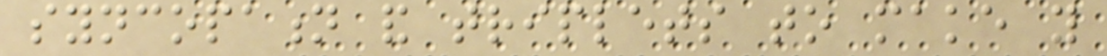syncopation and triplets to make you
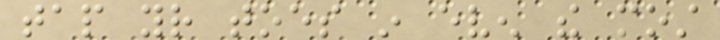tap your toes in even the most
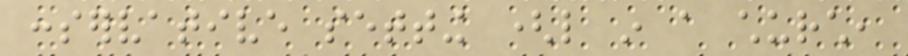conservative setting (like in a church,
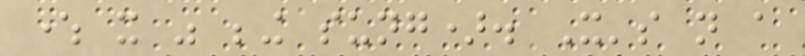where it was being sung). It's not a
